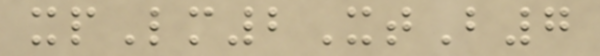xpLm2XtB7
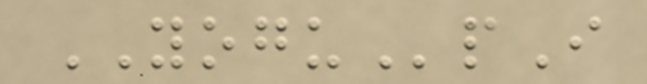YOGUpI
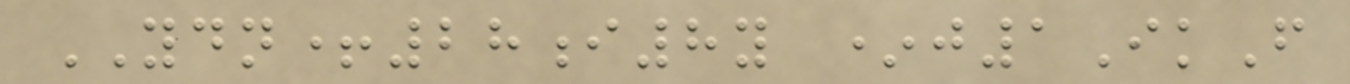YDN+28i8y *j1IkF
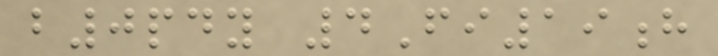b0pdy 4Fi19h
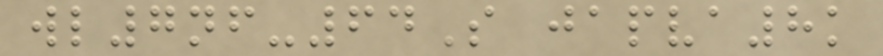wl7nf-64S japva8k
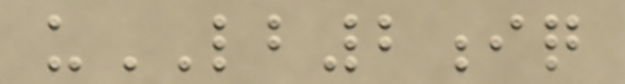uLB2iq
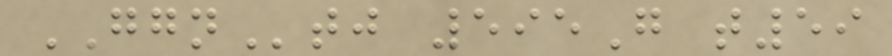GGNtj 595G t59
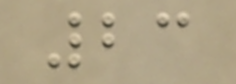23
